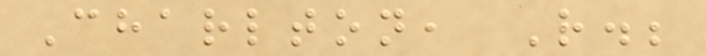Charlton, R.;
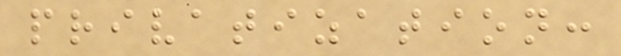privatization:
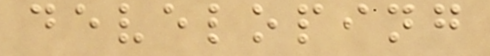developing
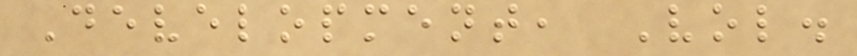Development, Vol.
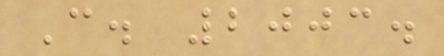C. 2003.
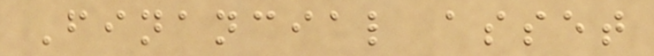Financial asset
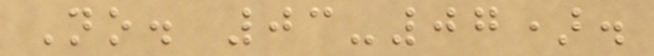No. 03-07).
